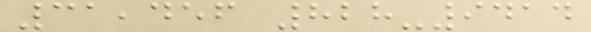31,456 828-9414
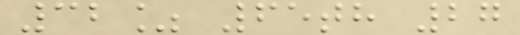32% 65th 27
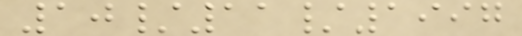10/11/1997
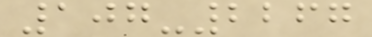107-2267
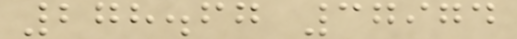278.67 37974
